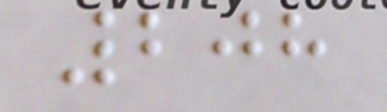208
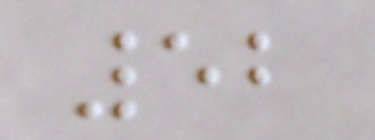52
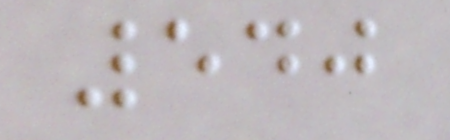540
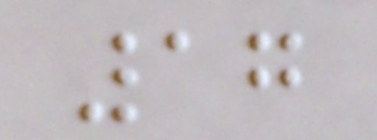17
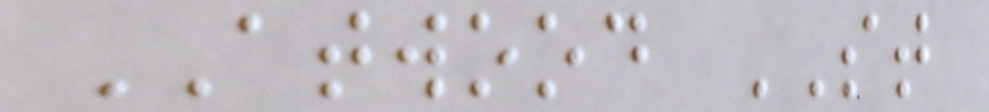ATWOOD ST
